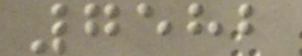7582
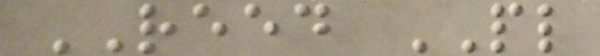REED PL
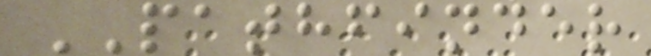PATHFINDER
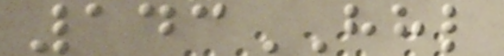143HHL
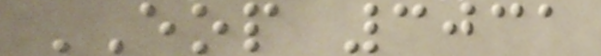EOP 3031
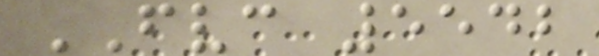FVC 5542
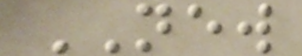NEW
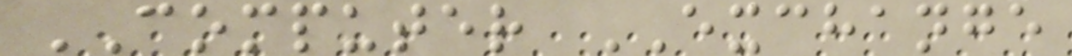COMPUTER EXCHANGE
